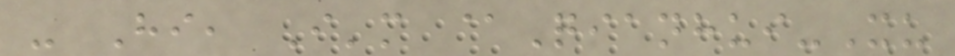- Hi, I'm @Qianhui-Xu
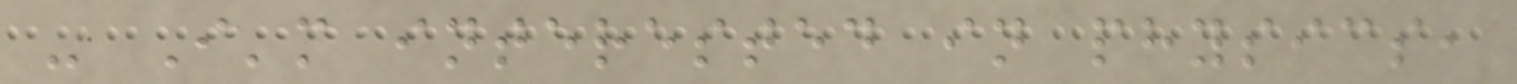- I'm interested in physics,
